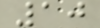10
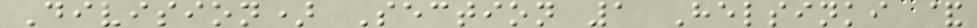Division) Section 1 Helsinki &
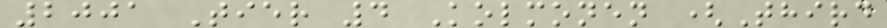2001 Tier 4 Kolmonen (Third
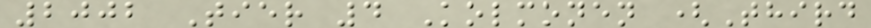2002 Tier 4 Kolmonen (Third
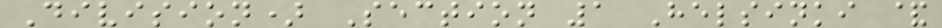Division) Section 1 Helsinki &
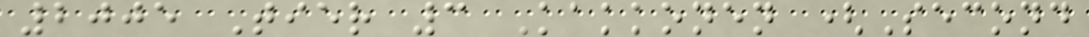2005 Tier 3 Kakkonen (Second
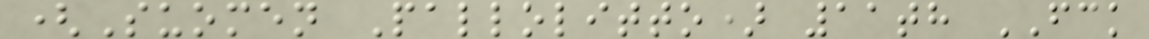(Suomen Pallolitto) 11th FCK
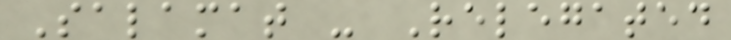Salamat - Relegated
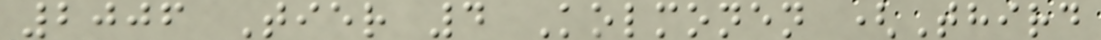2006 Tier 4 Kolmonen (Third
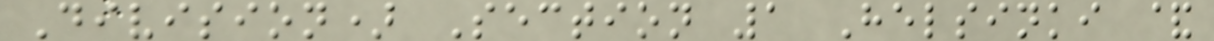Division) Section 1 Helsinki &
